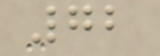72
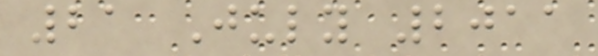21 July 2011
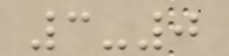3-0
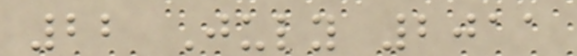22 July 2011
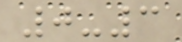0-3
